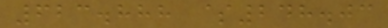623.888 $248.03
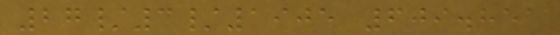27/3/1905 609.851
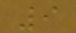9
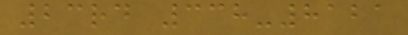23rd 338-8121
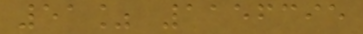51% 1156395
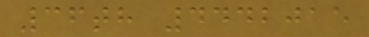36th 4442015
